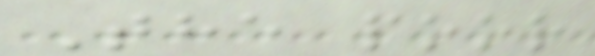The poor
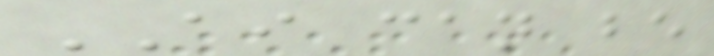AI can be
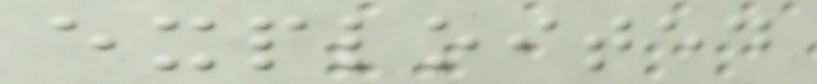exploited
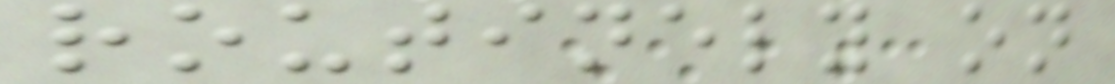routinely on
